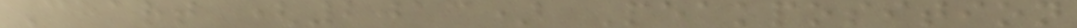Chart (2013) Peakposition
